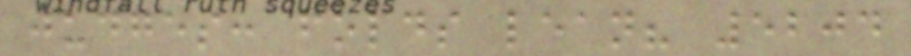judges: folds lean? 5204
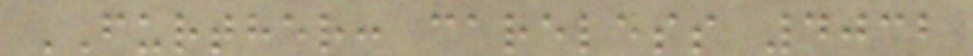FURTHER: careless 4032
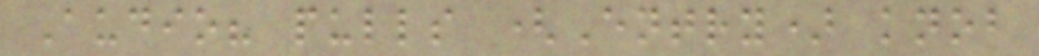Audio? pulls (Entry) knob
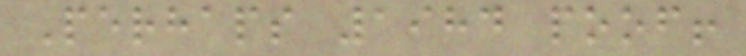Perhaps 1984 poof!
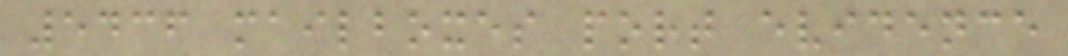5436 mailboxes port evidence
